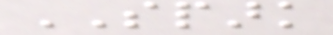SPARK
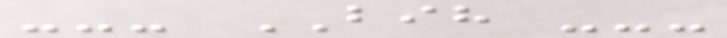--- BIH ---
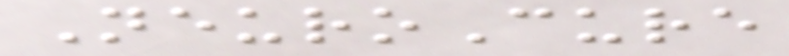NeuroCure
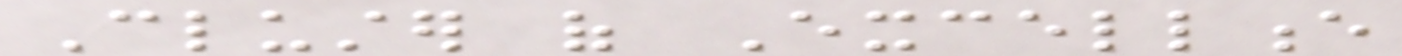Cluster of Excellence
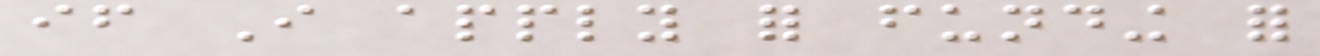if I apply for funding for
